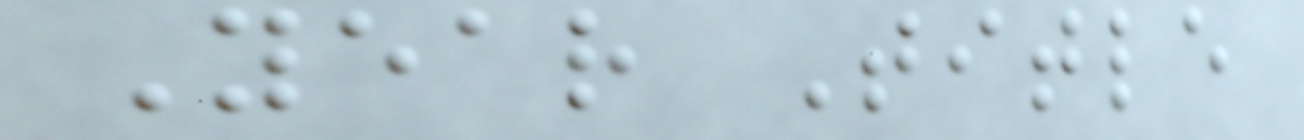Year Title
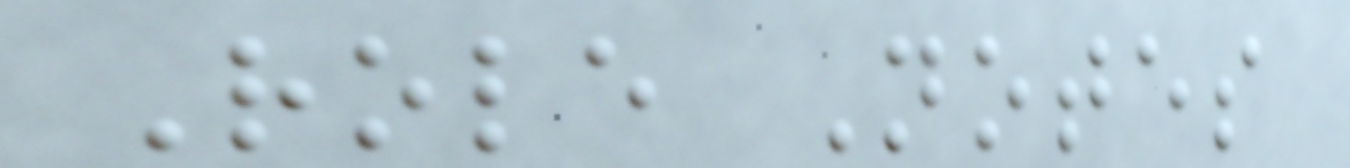Role Notes
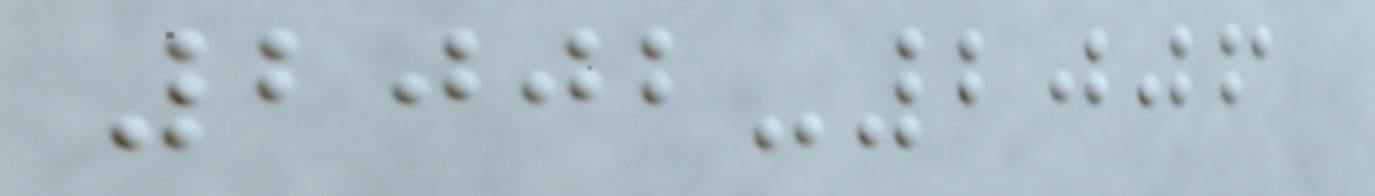2002-2006
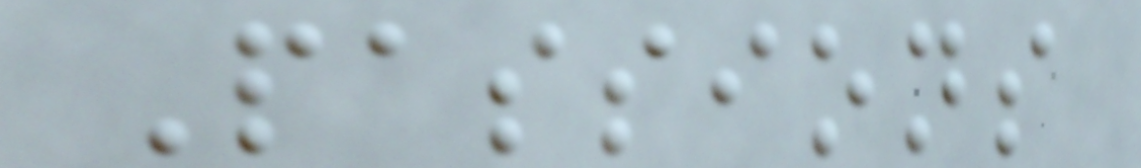Passions
